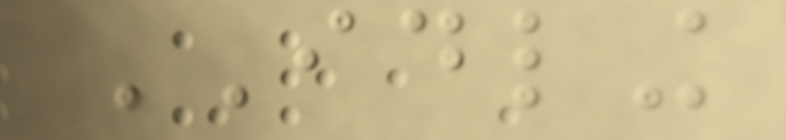IDLING
